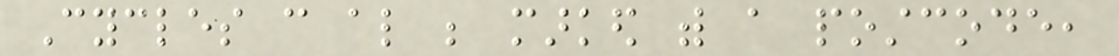Cycles can also be marked with a postcode,
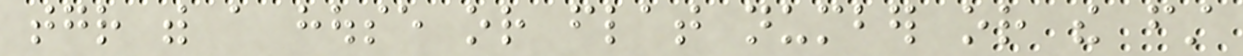together with a house or flat number or the first
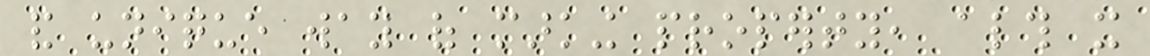and unique way of marking property, although it
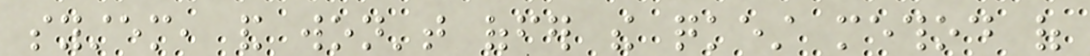system, and won't offer the quickest method of
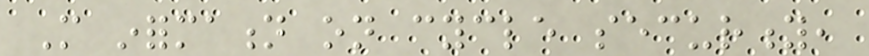More information on cycle security,
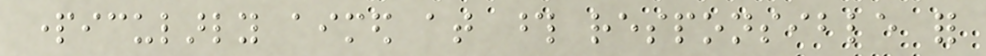particularly aimed at those responsible for
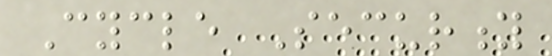Cycle Security
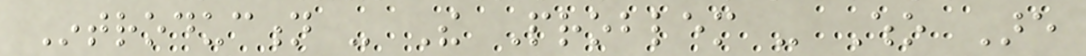Introduction - The Problem - Who Are
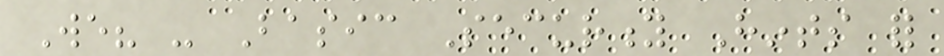We? - Basic Security Hints for
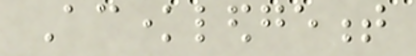Acknowledgement
